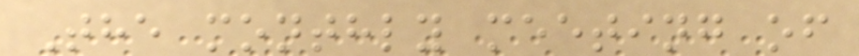The monthly meeting of
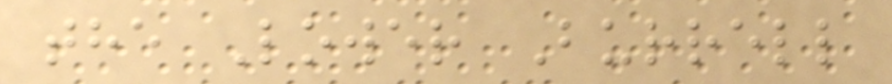the Lower Burrell
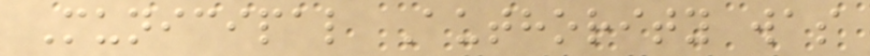Municipal Authority was
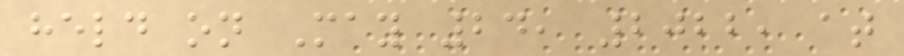held on May 24, 2022, at
